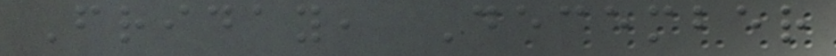Friday, December
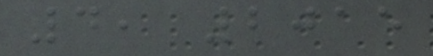4, 2015
